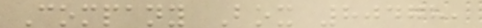Company Box 80478,
